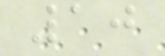10
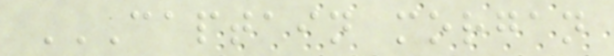CAPTAIN MORGAN
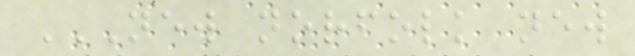NEW NORFOLK NEW
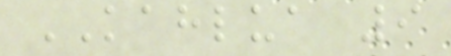KAHLUA 9
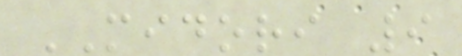MIDORI 9
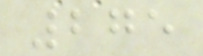275
